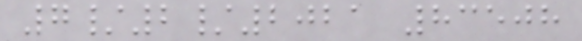7/2/2021 83508
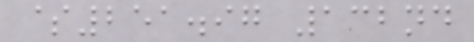$251.97 132nd
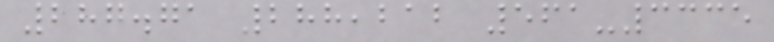287.71 288,212 561-3335
